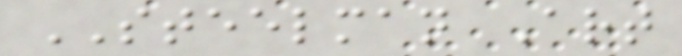STEELMAN Art
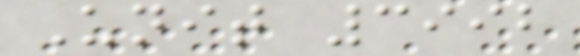Unit 3992
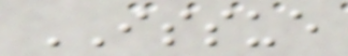ISSUE
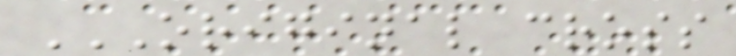ORIGINAL CROSS
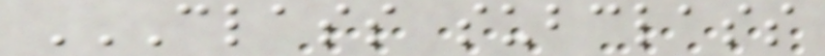CLASS SUBCLASS
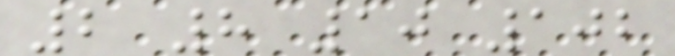2 8 10 102
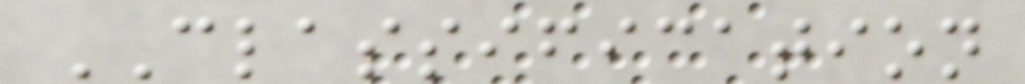CLASSIFICATION
